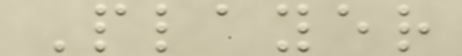Player
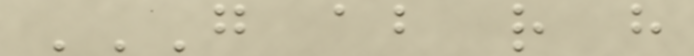G AB R H
